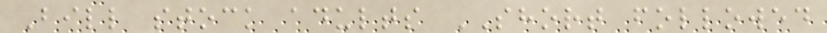Bill stock adults SHORT followed
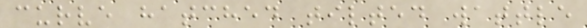curve hatched tilted wattle
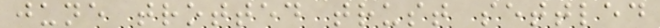june trotted trust settled
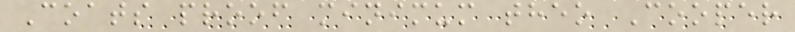Coats proof minimum theo Cooper
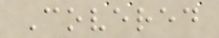Covered
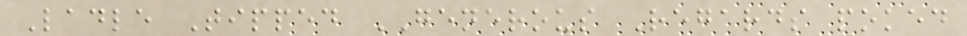Ladle Tipped GENEROUS Regards poked
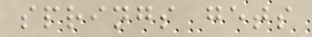springs gets
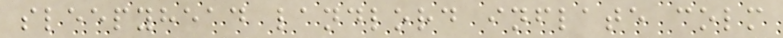sleepyhead landlord inflate colm
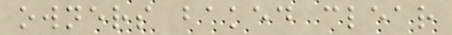owners baked clear
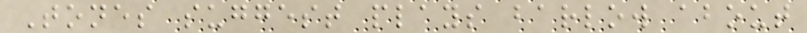Tones suggest plays barlow about
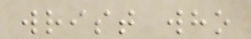wrist who
